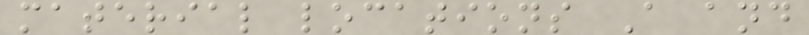material locations A and
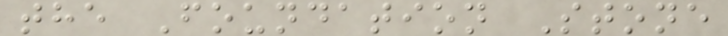the Foundation Stone
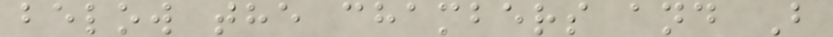below the chambers and B
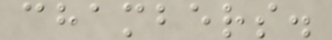chambers.
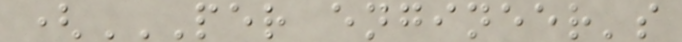(PER ENGINEER'S
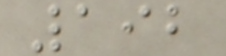192
